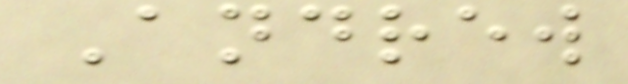Andrew
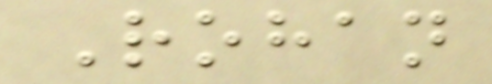Rohan
